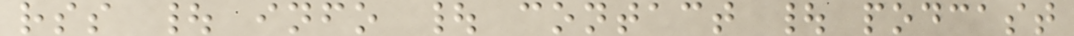rss | info | contact | podcast
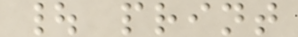| print
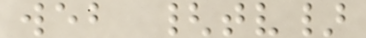web {tv}
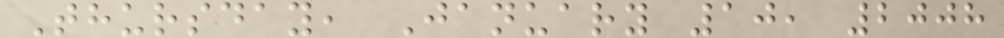Thursday, January 10, 2008
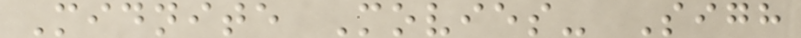Midnite Movies- Sigh
